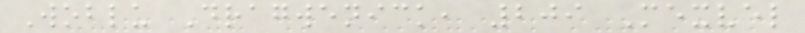Woblu Dragwenick, 209 Mexvel
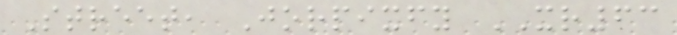Street, Jorpixfy XR63
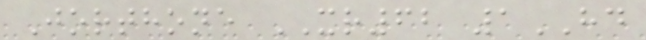Jorthone XR62 1HD
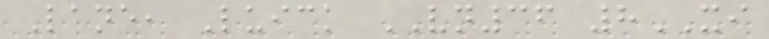Lane, Luick VN36 8XI
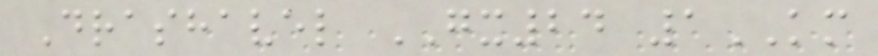Drashavel GX24 1KM
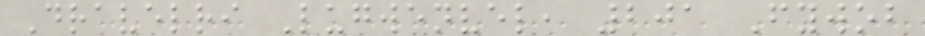Dravelri Lugwenvel, 201 Fywob
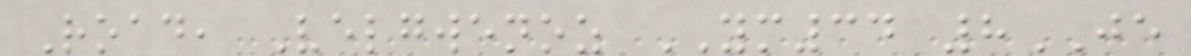Road, Velgwenoz YM34 8JE
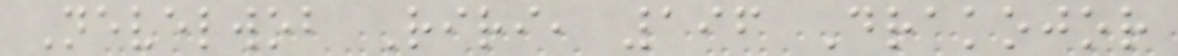Nevelwob Riri, 196 Drakojor
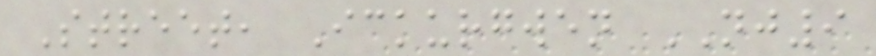Street, Ickurgwen NJ9
